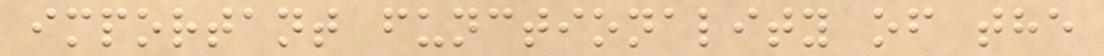important functionality of the
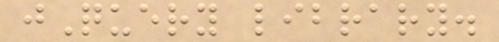jQuery library.
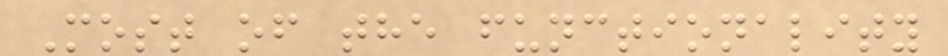Most of the functionality
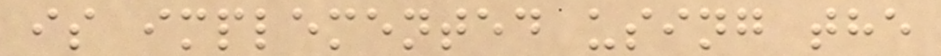is implemented using the
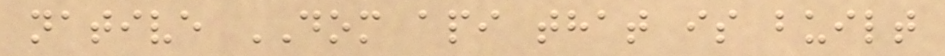native DOM api that is built
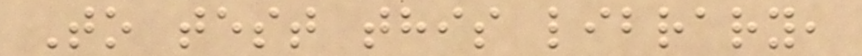To test this library,
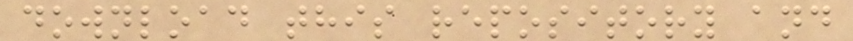download this repository and
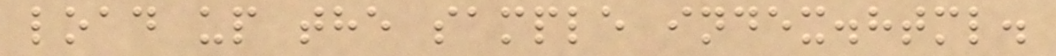load up the sample index.html.
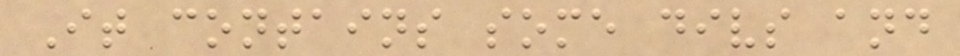It contains some divs and
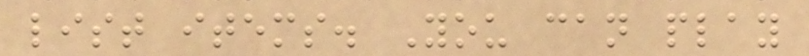list items. You can play
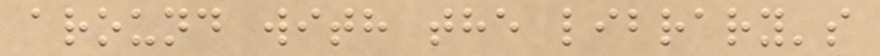around with the library's
